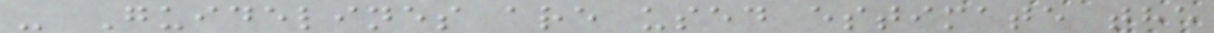- Guidelines are used estimate the
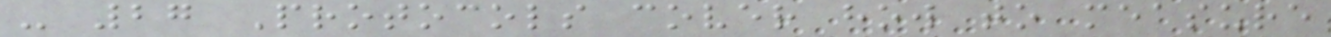- 27 Protocols cover how to measure
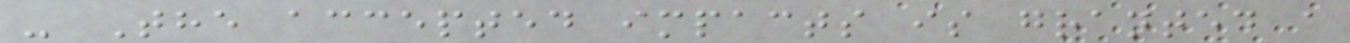- The accepted impacts is granted a
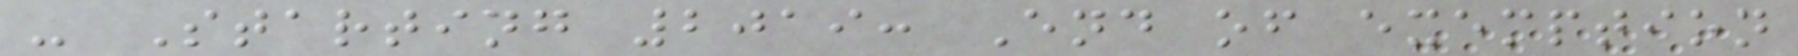- Starting 2019: End of exemption
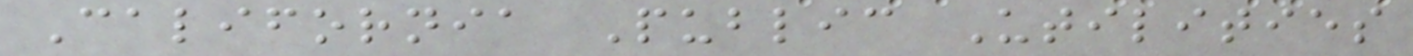California Public Utilities
